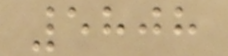5808
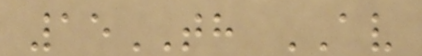15TH AV
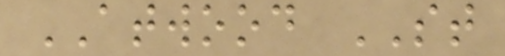ATWOOD ST
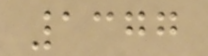1377
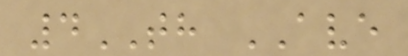4TH AVE
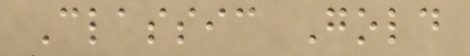Classic Gold
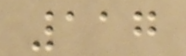117
